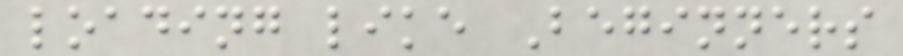loading like Beginners
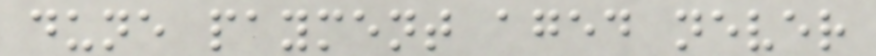dune payment aged never
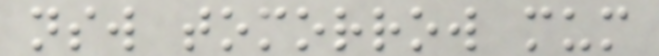nsw tomorrow mum
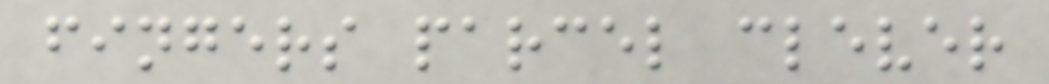fingers parcel clever
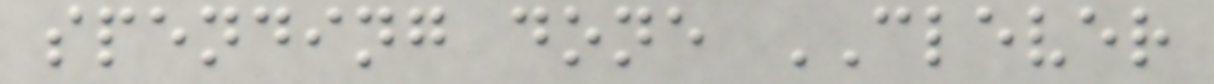spending done CLEVER
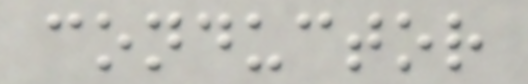conductor
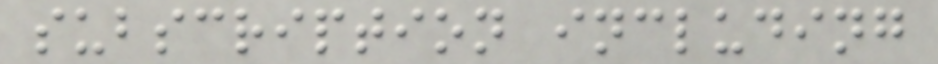subscription including
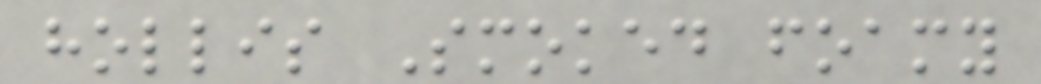hollis Smoked foamy
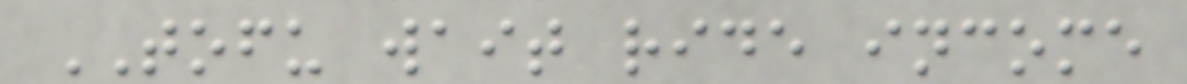TOFU wait ride income
